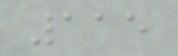115
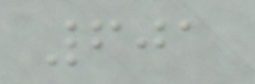601
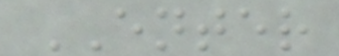ENTER
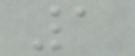1
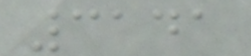3141
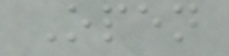Open
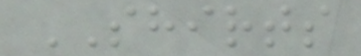SHIRTS
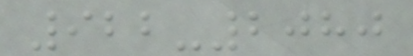922-2080
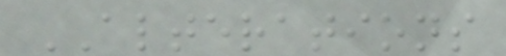ALTERATIONS
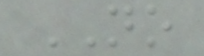NO
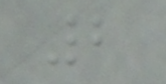2
